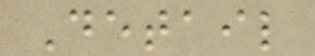Detail
